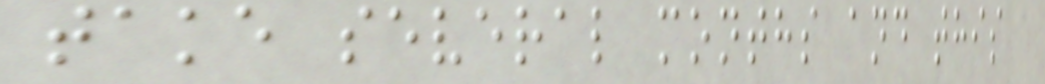take several months and this
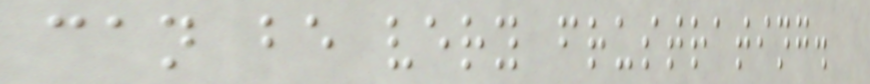can be very frustrating.
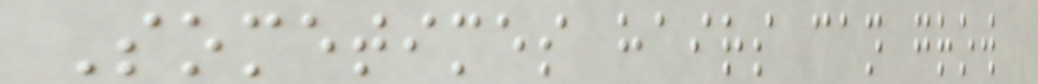Sometimes hairs can grow
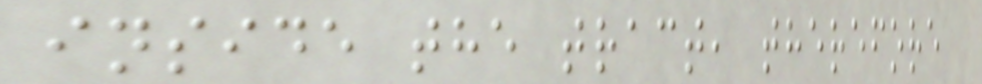inside the tract, therefore
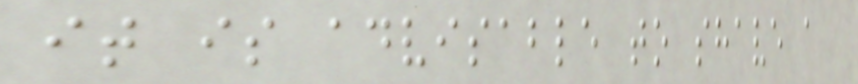it is advisable to shave a
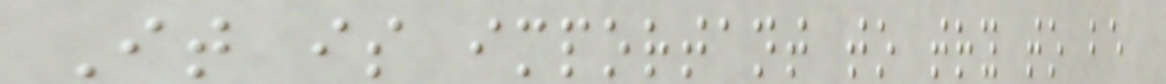It is important to try to be
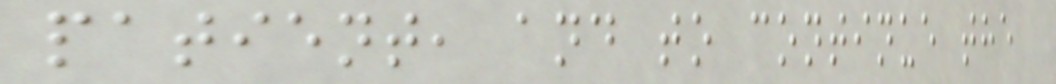patient, and to continue the
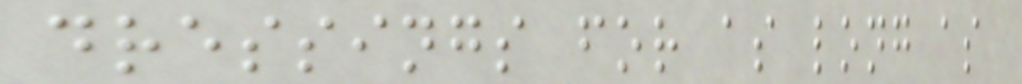dressings for as long as
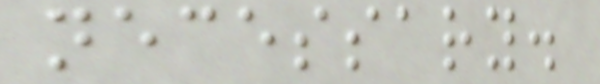necessary.
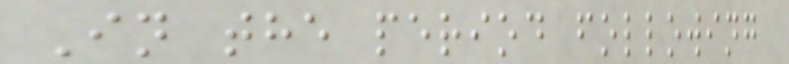In the period following
